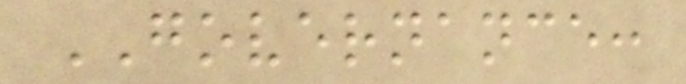GOVERNANCE:
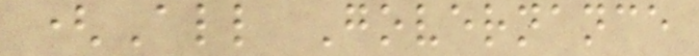(All Governance
